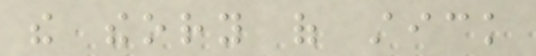the theory of stick
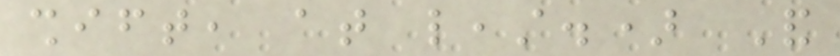shift, at least.) And
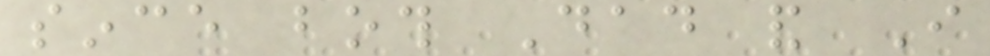since both Dad and I
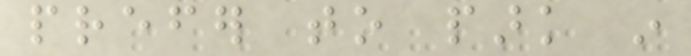prefer to park in
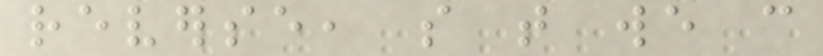reverse, so that we can
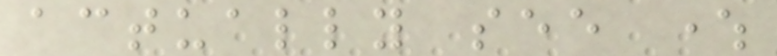actually see where
